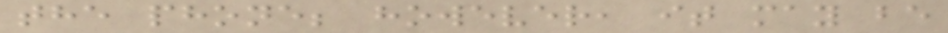the phone; however, it may be
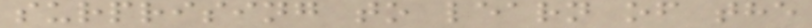surprising to learn of the
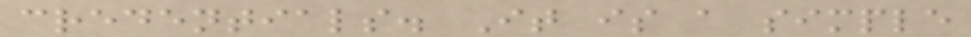credentials. It is a simple
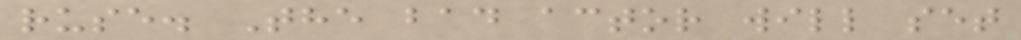ruse. The bad actor will set
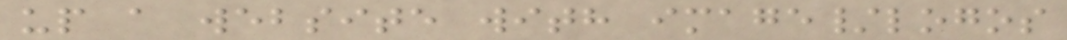up a website with image/logos
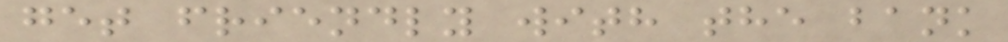get friendly with the bank
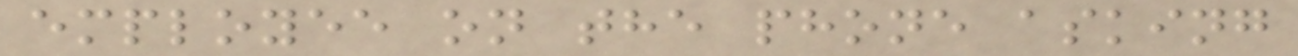employee on the phone asking
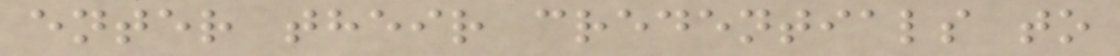enter their credentials to
